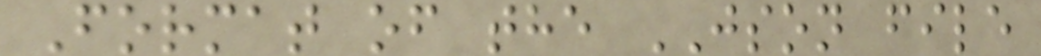Format of the JSON file
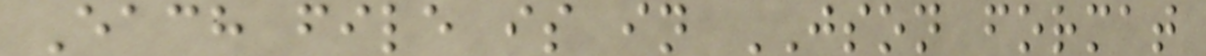Each file is in JSON format
